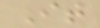It
